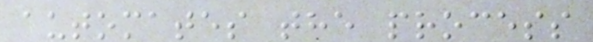automates the process
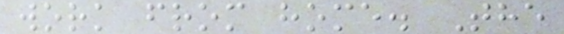work from home. The
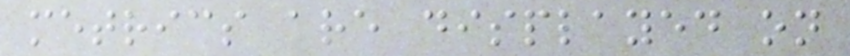metrics are displayed on
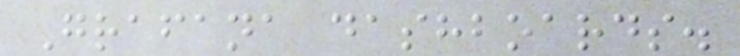Grafana dashboards.
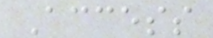Access
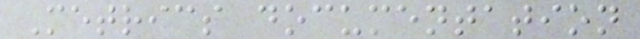Metrics documentation
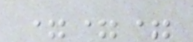===
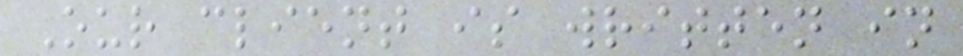Our client is written in
